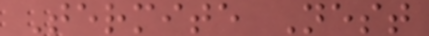Termite Nest
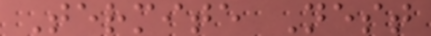Termite Nest
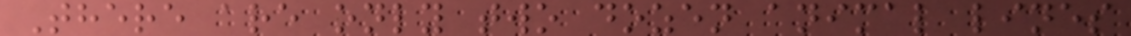There are only two dozen animal lines
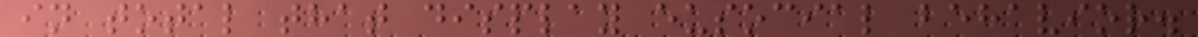in total that display eusocial behavior.
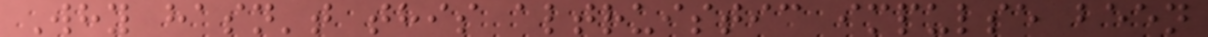Why hasn't this altruistic impulse been
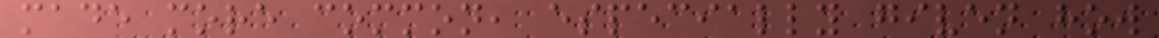made more common, especially given how
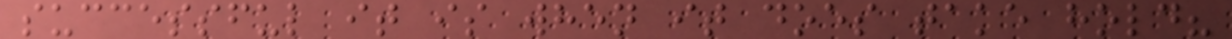successful it is when it does take hold?
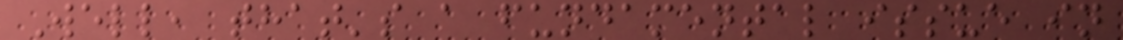Well, that's a fundamental issue in
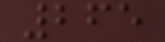265
